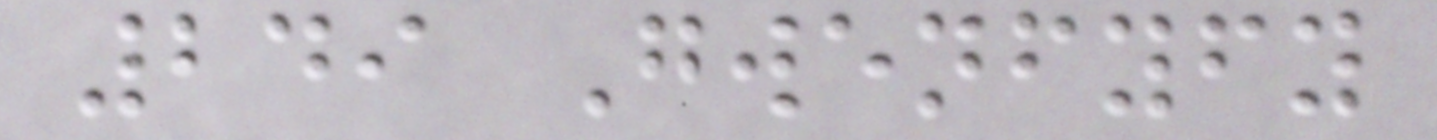249 Gwenfyfy
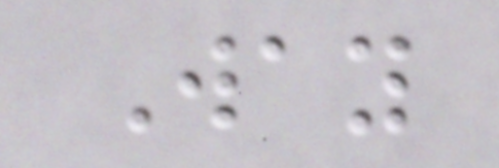Way
